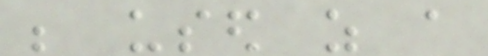be used as a
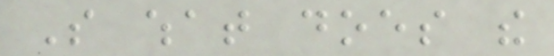So what does the
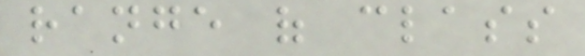range of class
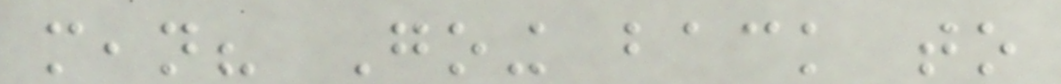mean? Going back to
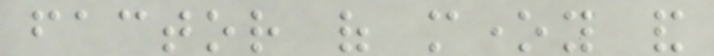factor of money and
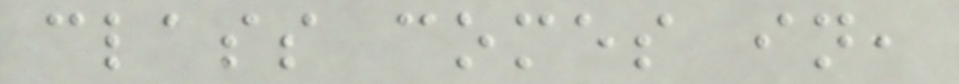class comes in,
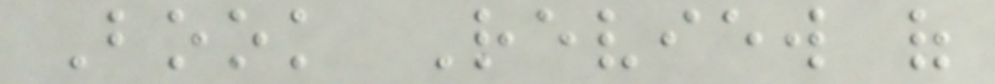Book Review of
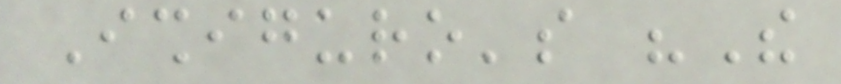Ishiguro's "The
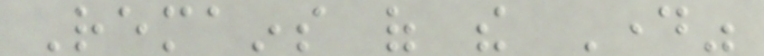Remains of the Day"
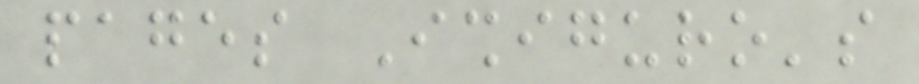pages Ishiguro's
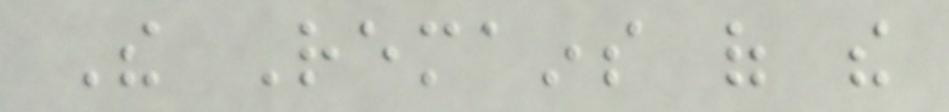The Remains of the
